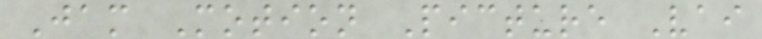Jam Motion Picture Vai
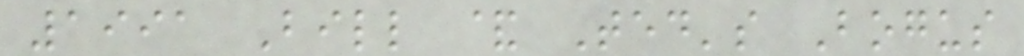1991 Bill & Ted's Bogus
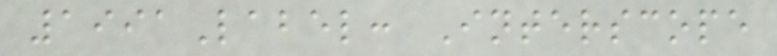1991Label: Interscope
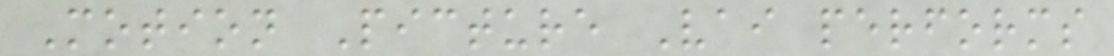Motion Picture Vai performs
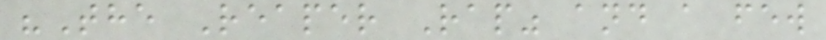"The Reaper Rap" and a few
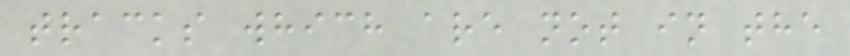tracks which are not in the
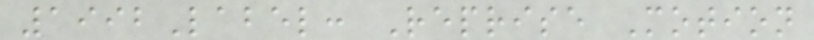1992Label: Reprise Motion
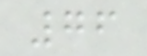76
